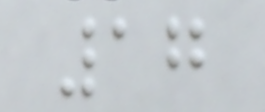17
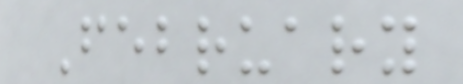February
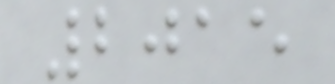2015
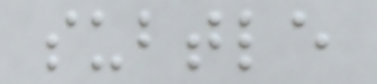subtle
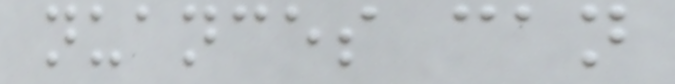nuances can
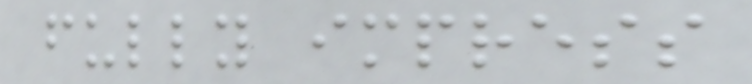fully impress
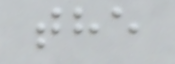the
